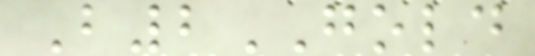B2GOLD
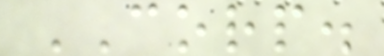CORP.
